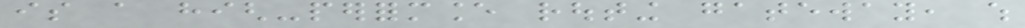is a high-performance routing gateway, which
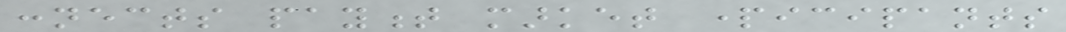connects payment market participants
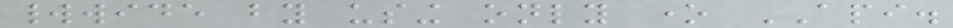worldwide by using only one API.
